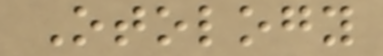Otology
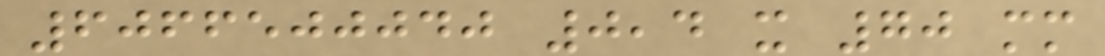6066500040 0,4 x 70 mm
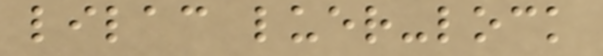lilac luer-lock
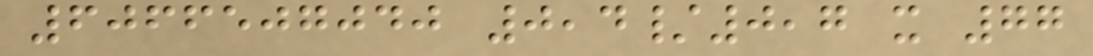6066507040 0,4/0,7 x 77
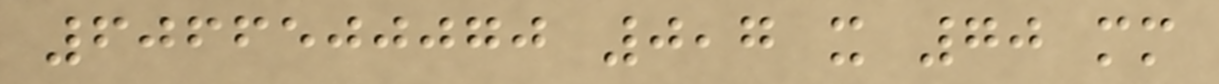6066500070 0,7 x 70 mm
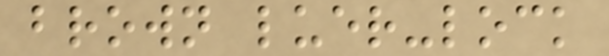brown luer-lock
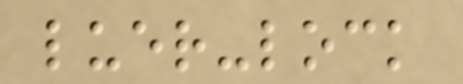luer-lock
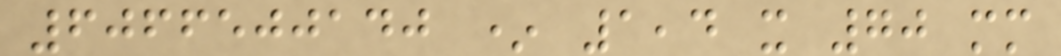6066500140 * 1,4 x 70 mm
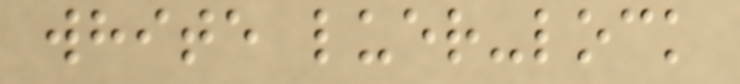white luer-lock
